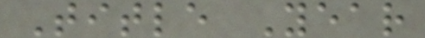Title Year
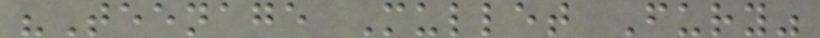"Teenage Mullet Fury"
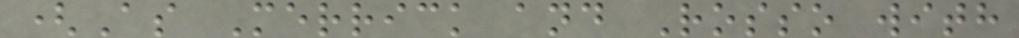(As Merrick and Rosso with
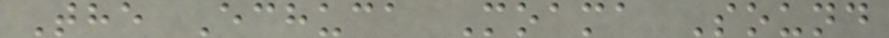The Echuca Moama Sound
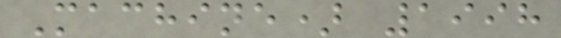Machine) 1998
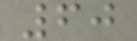60
